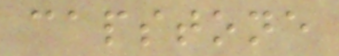capstone
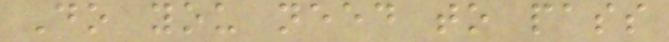Do you need to pass
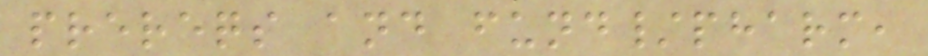prereqs and fund/pharm,
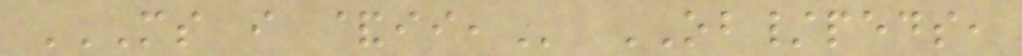MS I &II, OB/peds,
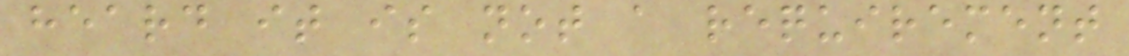heard it is not a requirement
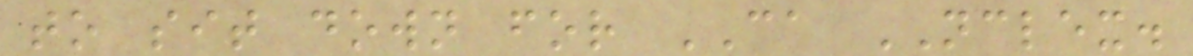to sit down for CA NCLEX.
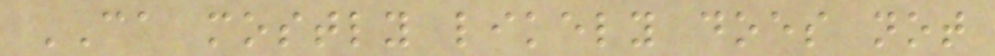CA mostly likely does not
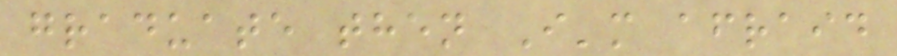graduate then I'm afraid
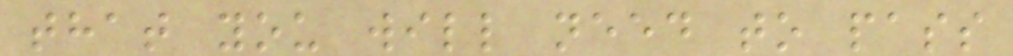that you will need to pass
